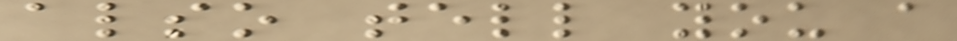also tell you a
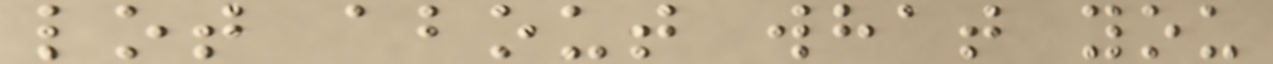lot about what you
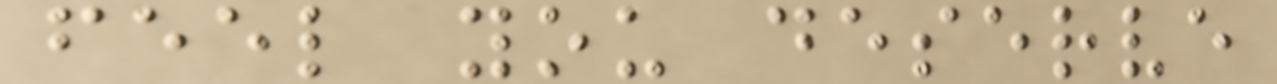feel you deserve
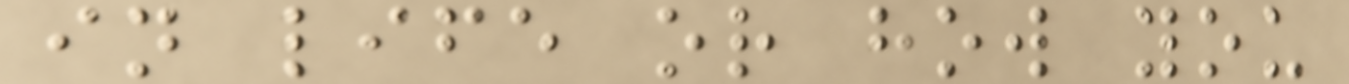in life or how you
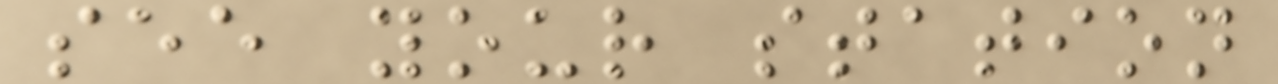see your station
